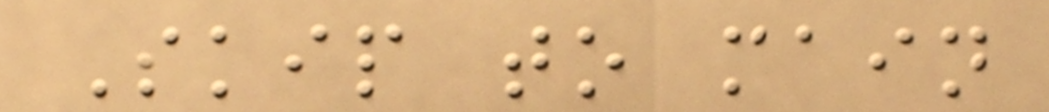Skip to main
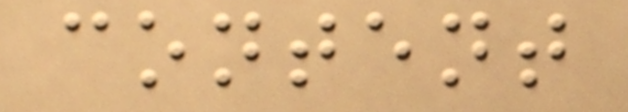content
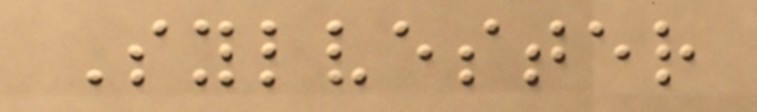Sylvester
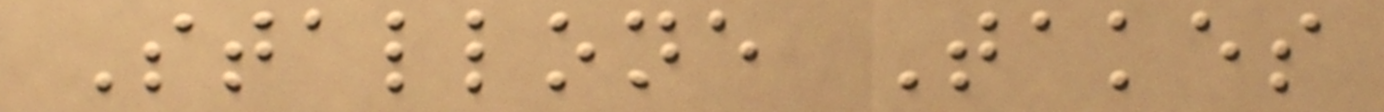Stallone Takes
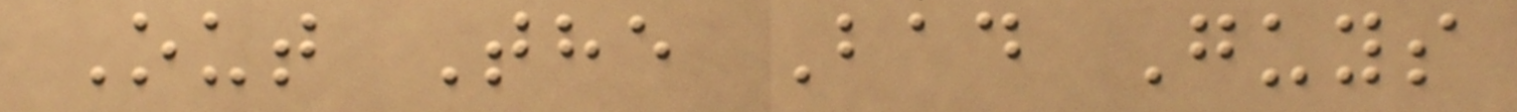Out The Bad Guys
